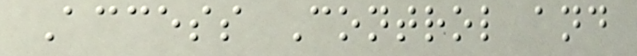Access Control and
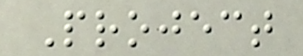Project
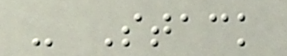- Stack
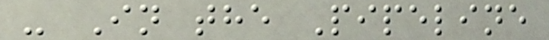- In the Pipeline
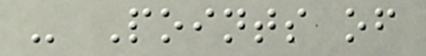- Points of
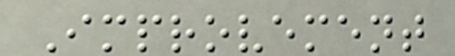Improvement
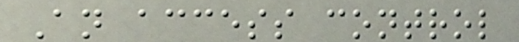An access control
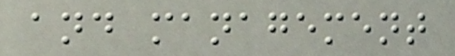and management
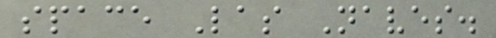space Las Naves.
